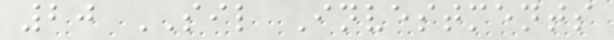20 SIL Investments
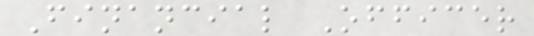Financial Officer
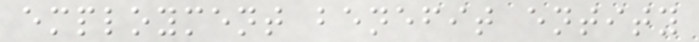employment benefit entity
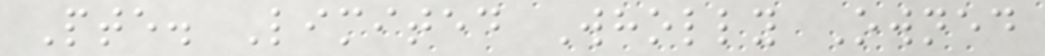Pte. Limited Wholly Owned
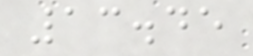13.45
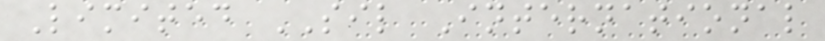Limited SIL International
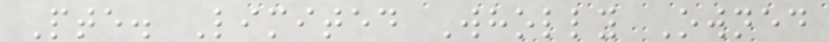Pte. Limited Wholly Owned
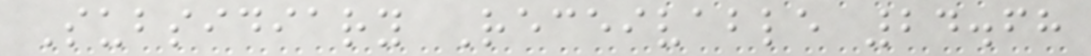Subsidiary Receivable 24.68
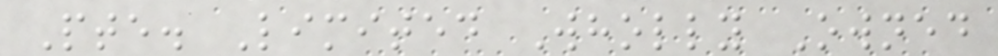Pte. Limited Wholly Owned
